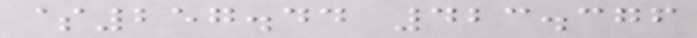$257.44 423.376
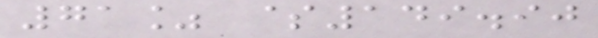71% $149.90
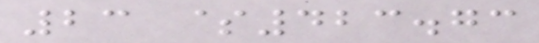23 $423.73
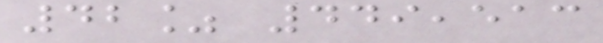42% 449,513
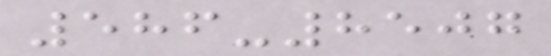586-8507
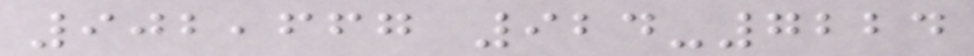902,667 924-7224
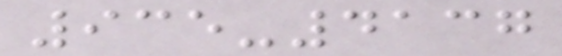935-4137
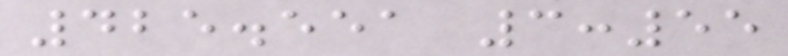425.551 3:55
